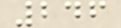246
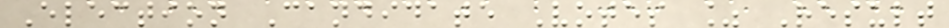Election Candidate Votes % Result
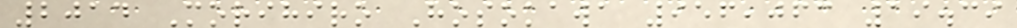2014 Morihiro Hosokawa 956,063 19.39
